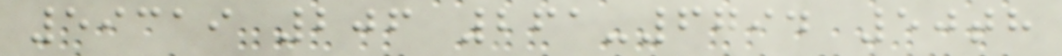59319 206 261-6794 50th
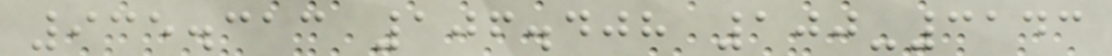935.313 106.408 100-3143
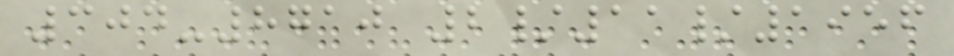304-8710 2/11/1956
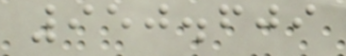950.609
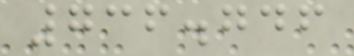736.746
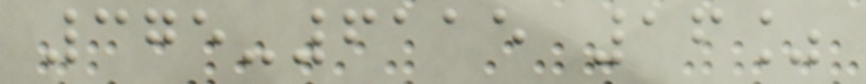375-6115 16%
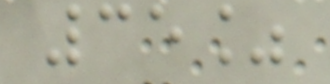35%
